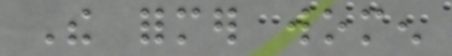The former women
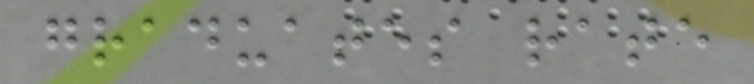graduates rate
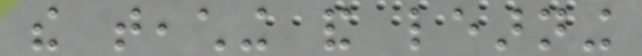the teaching and learning
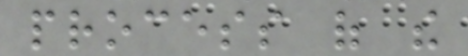process of the
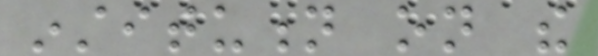institution on the
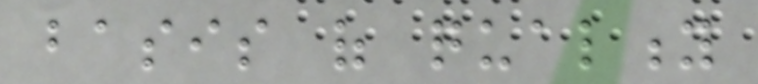basis of quality
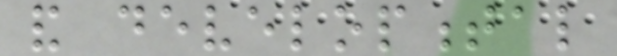and developmental
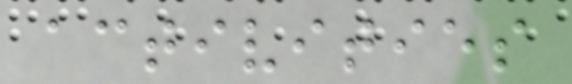activities
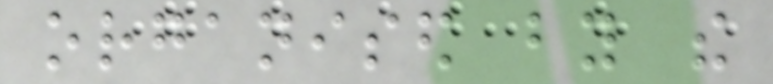organised by the
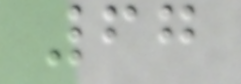67
